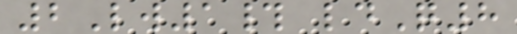2Lw1# ldQ8
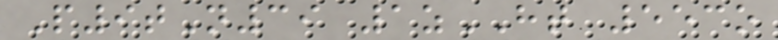P9tN39 1zHT 553o
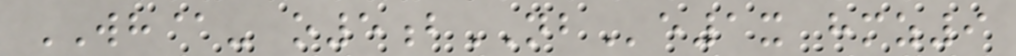WH@- o5bNBe1x hmz9
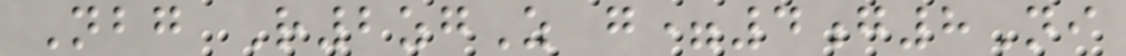Nbg R2zgZ g=4g8Ni
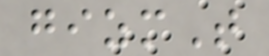gizmT
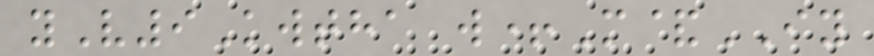yV9Kwtha w+M&IY
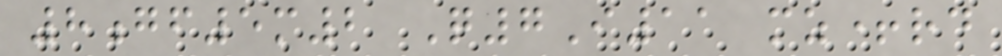8gf5m2 Q7I11 mz+rd
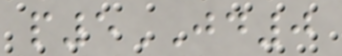p5JD0
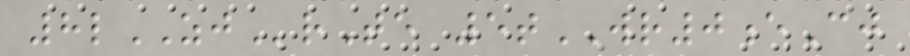8lZJrTe 5tWR0eCj
